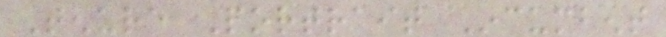Tenure Portrait Incumbent
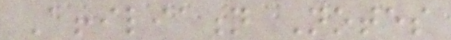Affiliation Notes
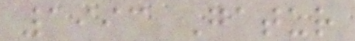1993 Gatur
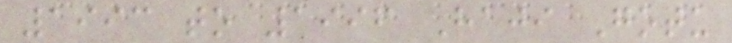1993 to 1996 Haji Gotu
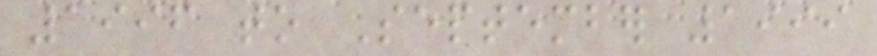1996 to September 1999
